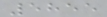5855
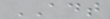ADT
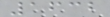1632
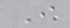I
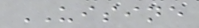UISINE
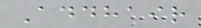Addhair
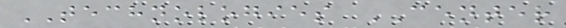TECHNOLOGIES CENTER
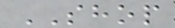SHOP
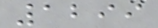1299
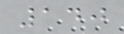140
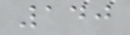140
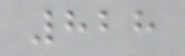828
